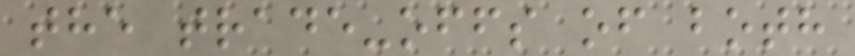the trade-offs of both
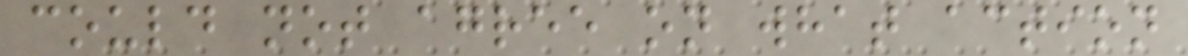could not agree on what action
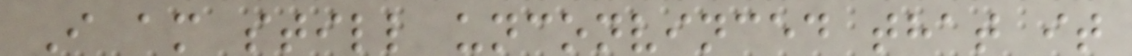I am still unconvinced that it
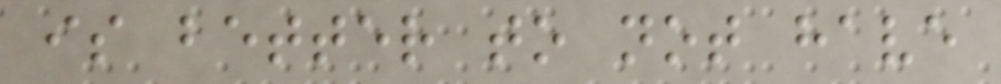is better to not have
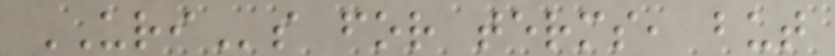URIs for terms, but
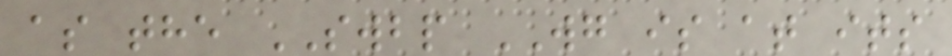as the SWBP WG is at its
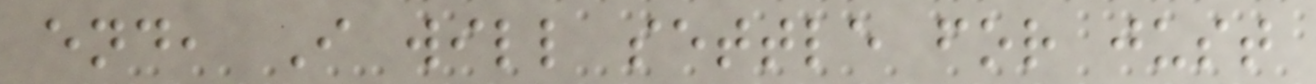end, I will settle for just
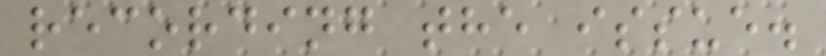recording the issue.
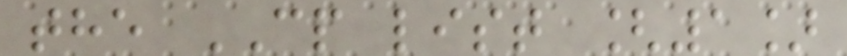the CP list [1]
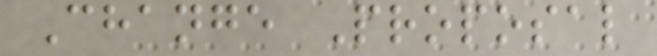Change Proposal
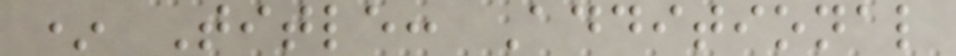* Title: Additional
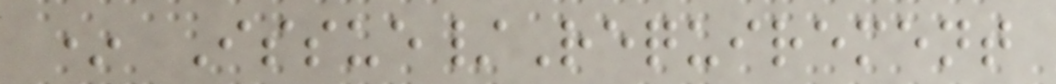* Issue/Requirement
